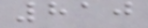810
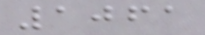1061
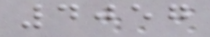4057
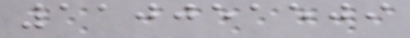110051509
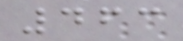463
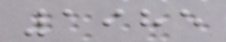1985
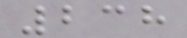238
